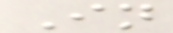In
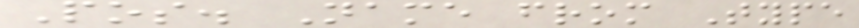Pos. Name from Type
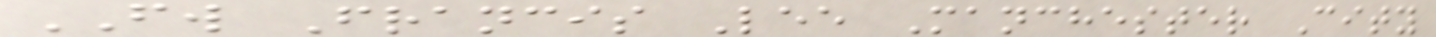FW Francis Lee Manchester City
